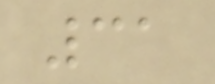31
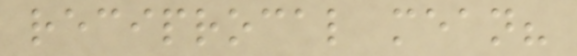reciprocal mean?
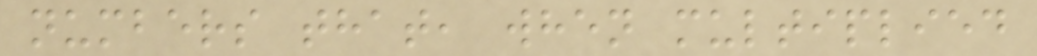numbers that, when multiplied
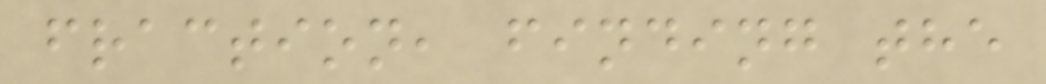fraction, finding the
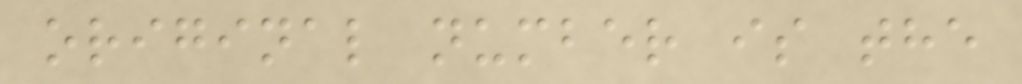original number is the
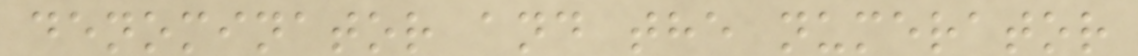denominator and the numerator
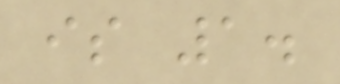is 1.
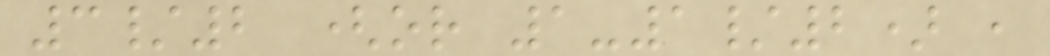3/2 (or 1-1/2) ,
